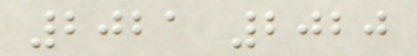2021 2020
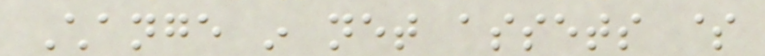Change in net assets $
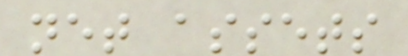net assets
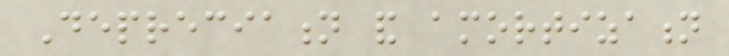Depreciation and amortization
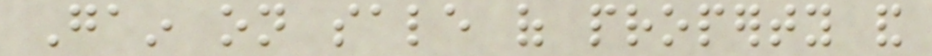Gain on sale of property and
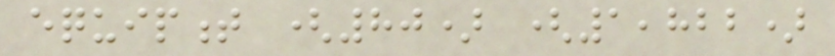equipment (80) (1,822)
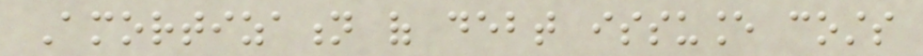Amortization of debt issuance costs
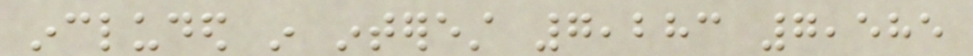included in interest 7,283 7,585
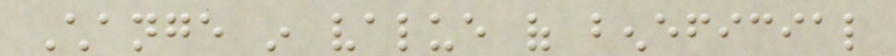Change in value of beneficial
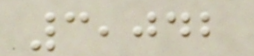3,042
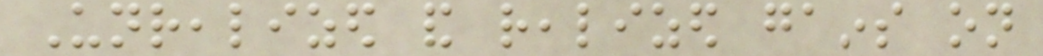Unrealized and realized gains on
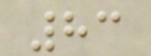83
